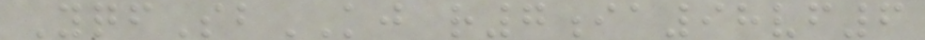YqfSbKJ r7ia98vf6
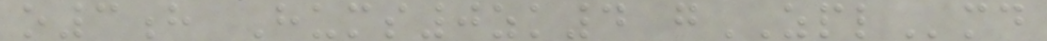o3h Hums0zk4 gZPLmd
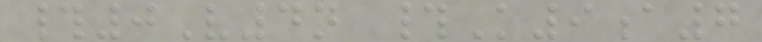#0V4n #K9a7
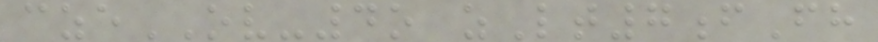czeOV-4o zLt7fFh
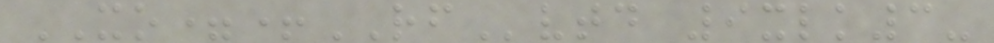XO=+RFvtd 9xlk3-
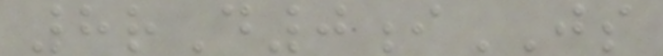8rD0iJS
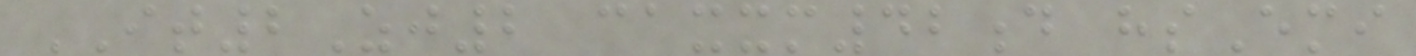IT2Zj2 caxxm42d hsEmi
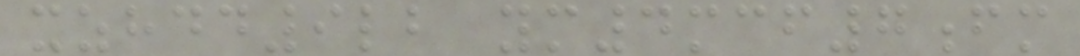xzhdd9lb ym4mcf7fm
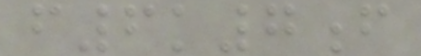f6k7f
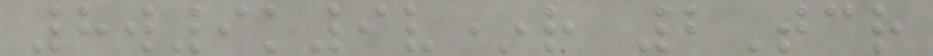8w9k9v*r 2Tcr
